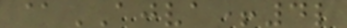@AJVA+4l
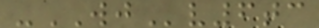-WJv6tc
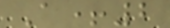A+2
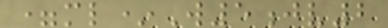=ml*W5jv2
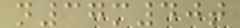n37m40t
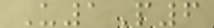U1P6
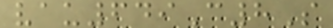vau649C8S
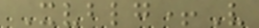Xvblg+V
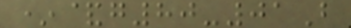*&g80-01B
